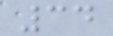34
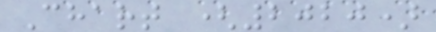Chart (2020)
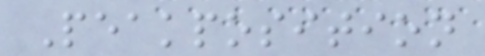Peakposition
